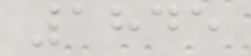1845
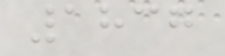1837
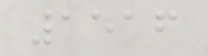1516
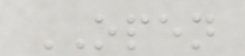OPEN
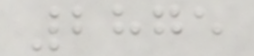2875
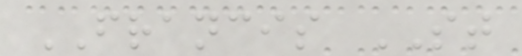FRANCIS ST
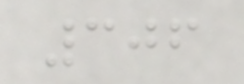306
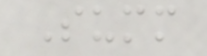Summ
